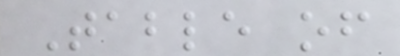Table of
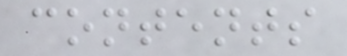contents
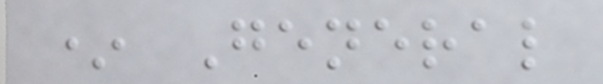* General
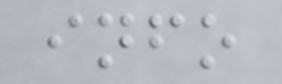info
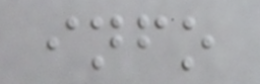info
